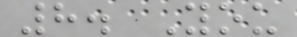8. You
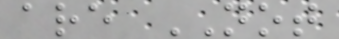are NOT
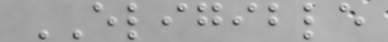ELIGIBLE
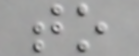to
